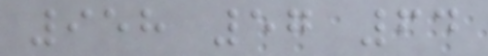958 57 64
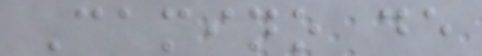Camino de
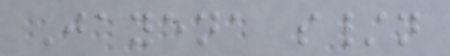Jayena s/n
